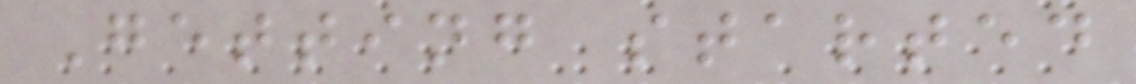Getting started
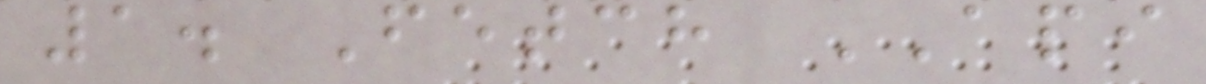1. Fetch API
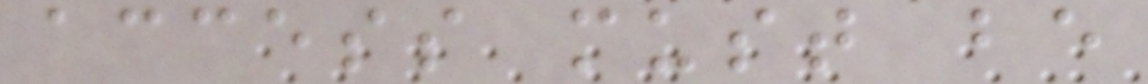access must be
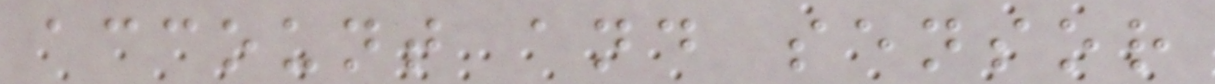account and sensor
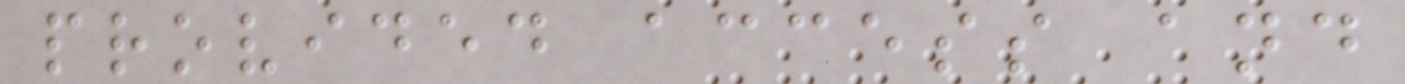provided access and
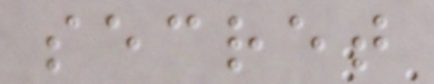secret
